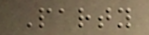Party
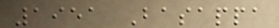1951 Basappa
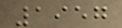1957
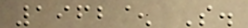1962^ S.
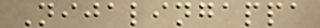Nijalingappa
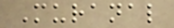Muranal
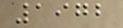1972
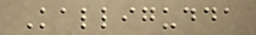Kalligudda
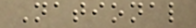National
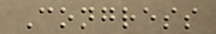Congress
